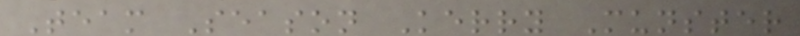Team Season Kerry Munster
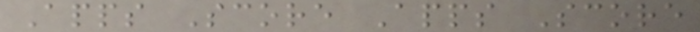Apps Score Apps Score
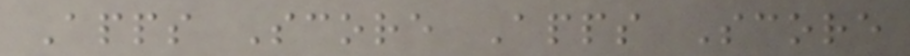Apps Score Apps Score
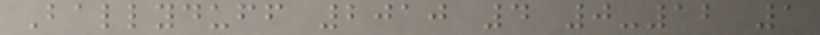Ballyduff 2010 4 0-12 1
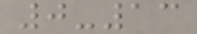0-13
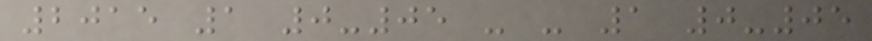2015 1 0-05 - - 1 0-05
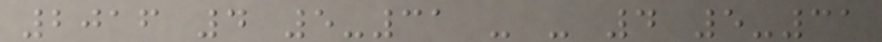2016 4 5-31 - - 4 5-31
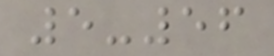5-56
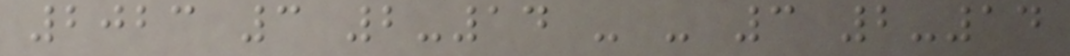2023 3 2-14 - - 3 2-14
